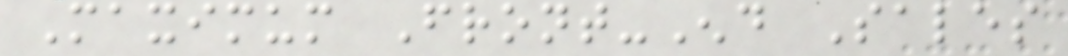Maximum Front-End Sales
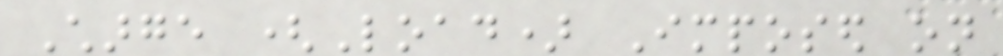Charge (Load) Imposed on
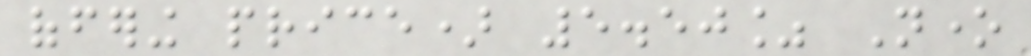offering price) 5.50% None
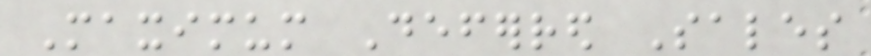Maximum Deferred Sales
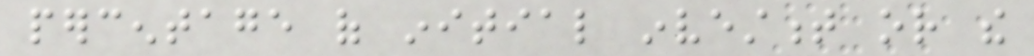percentage of initial investment or the
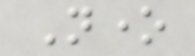None
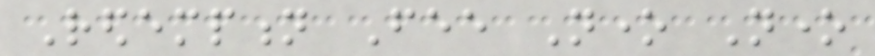Redemption Fee None None
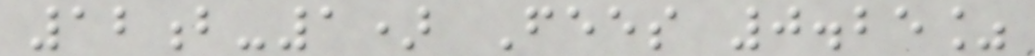12b-1) Fees 0.25%
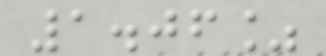1.06%
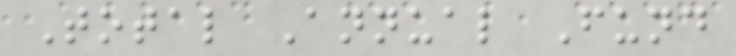Total Annual Fund
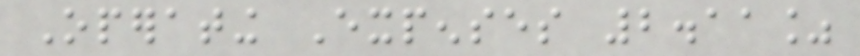Operating Expenses 2.11%
